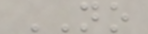NO
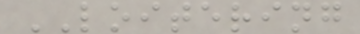LOITERING
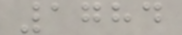1784
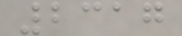2317
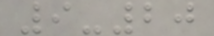9-20
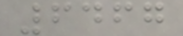6467
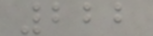222
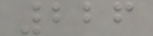226
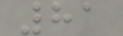81
